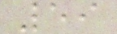59
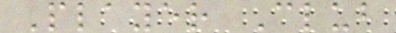Player Club
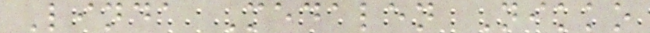Linda Medalen Nikko
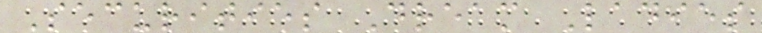Securities Dream Ladies
